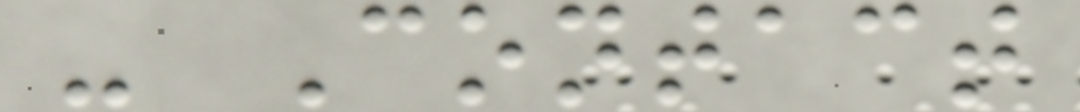- Contact
